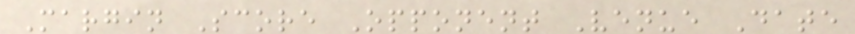Margin Score Opponent Venue Date
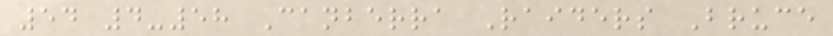54 4-58 Canberra Raiders Bruce
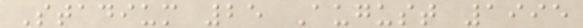Stadium 25 August 1995
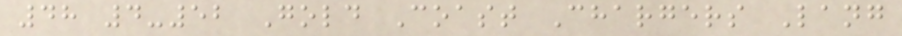48 4-52 Gold Coast Chargers Lang
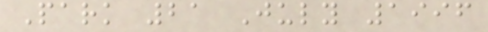Park 21 July 1996
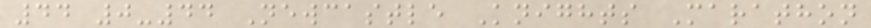44 0-44 Newcastle Knights Marathon
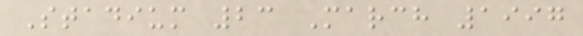Stadium 23 March 1997
